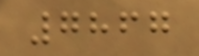7867
